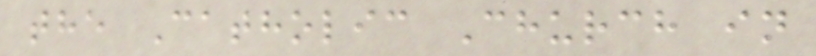the Catholic Church in
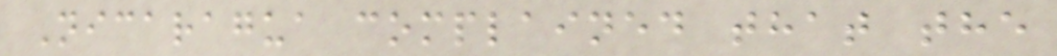Nicaragua complained that the
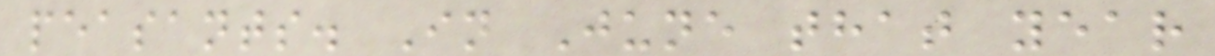peasants. In June that year
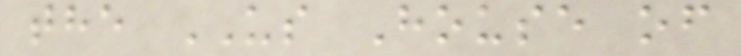the US House of
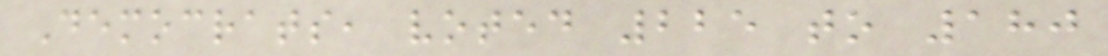Democrats, voted 225 to 180
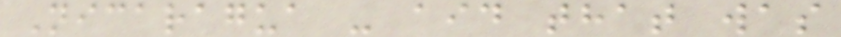Nicaragua - aid that was
